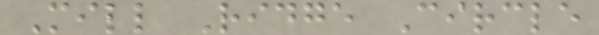Mill Ridge Circle
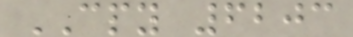CPY 6203
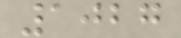1027
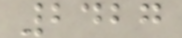2427
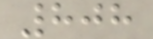808
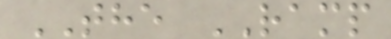THE RAMP
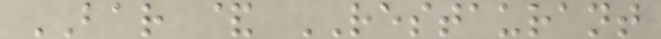BAR & RESTAURANT
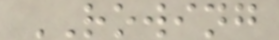ROWING
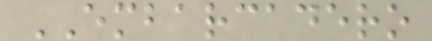EMBARCADERO
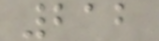212
